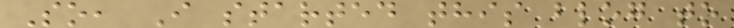So, I started this blog to
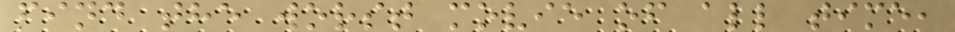find the worst movie of all time,
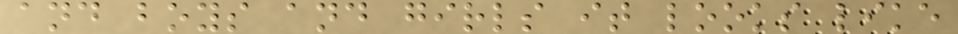and boys and girls it looks like
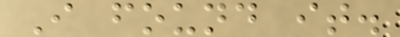I found it.
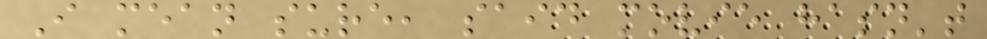I mean sure, said movie hasn't
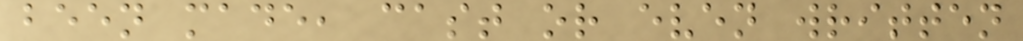been made, cast or even written
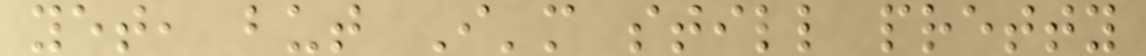yet, but I'm still pretty
